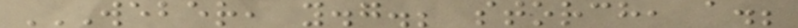WEBER, Y.G.; STORCH, A.;
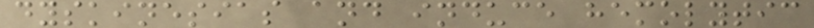dyskinesias and induce hemolytic
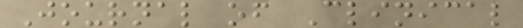Journal of Clinical
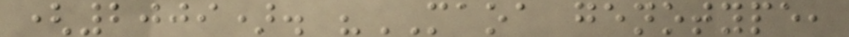(2009). "MAOA genotype,
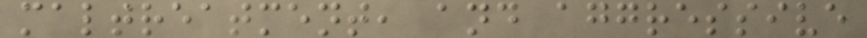maltreatment, and aggressive
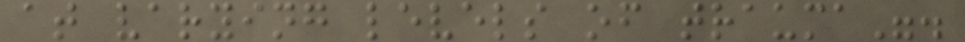at varying levels of trauma".
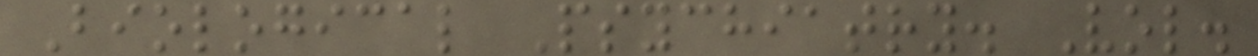Biological Psychiatry. Vol.
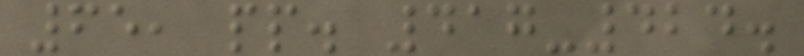65, pp. 417-424.
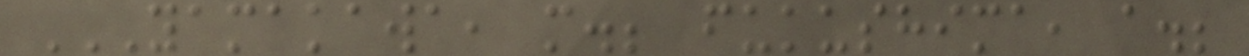YAMAKAWA, M.; FUKUSHIMA, A.;
